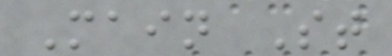Main St
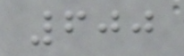600
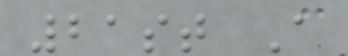21st A
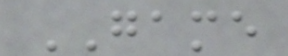GAME
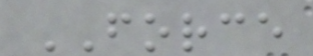FORCE
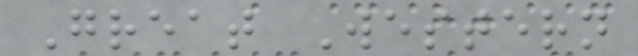Great Western
